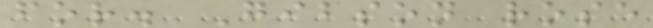for. Gibson rose
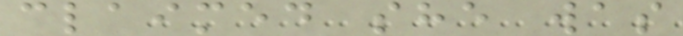claimed she was
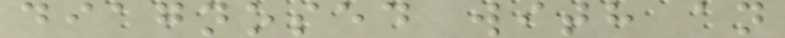diagnosed with an
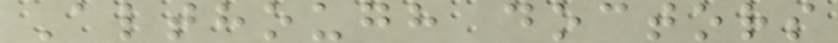Although doctors
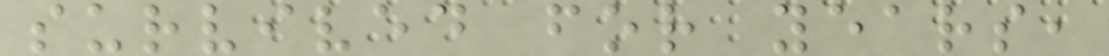survived for years,
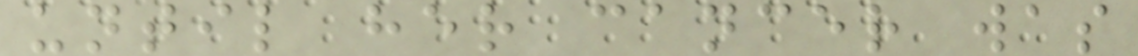until her cancer was
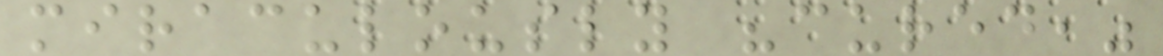miraculously "cured,"
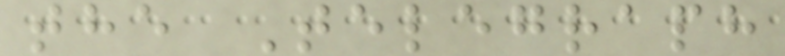the Telegraph
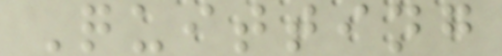Quitting
